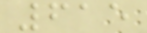615
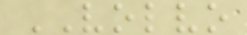VOLVO
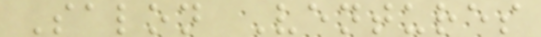Salon Ventures
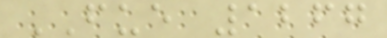FUE 1267
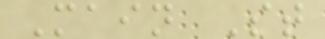Main St
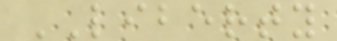LIBERTY
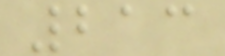213
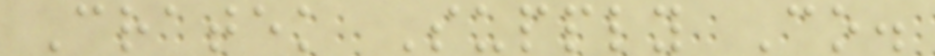Cratek Supply Co.
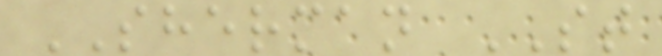SHERMAN ST
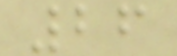26
